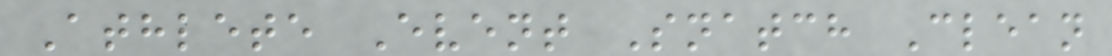Athlete Event Snatch Clean
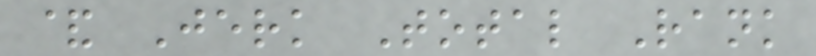& Jerk Total Rank
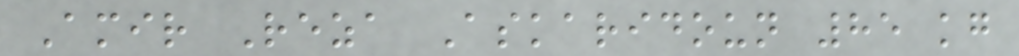Amir Reza Askaridoun 85 kg
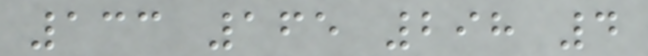133 165 298 4
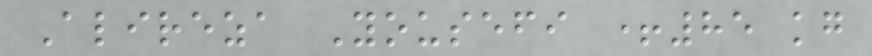Alireza Yousefi +85 kg
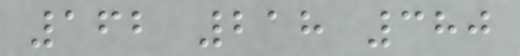162 218 380
